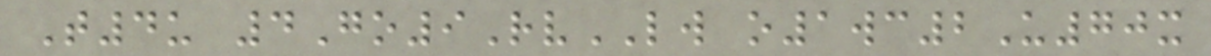T4u 4Go9RvLW o1wc2U70x
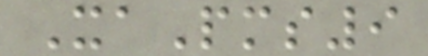XaPms9
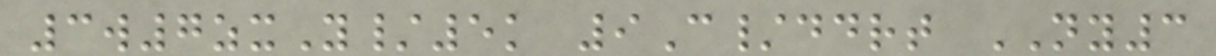3w7zxY/5k 9C/ddrt NY3
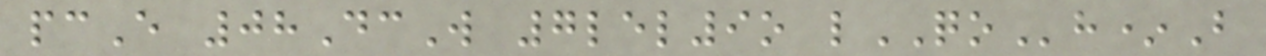pcE 08DcW 7lel9o lQOh*B
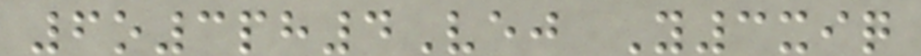6o3ph4Vej Y3xiq
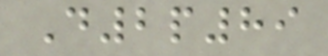D2p89
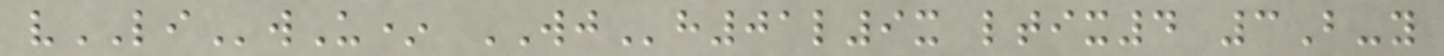vLIwU* WJh01l9x ltix4 3B-y
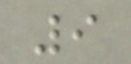9
